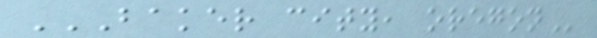BAKER CITY, OREGON
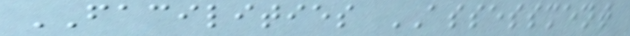FACILITIES ASSESSMENT
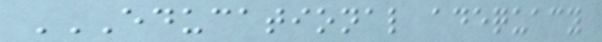EDUCATIONAL ADEQUACY
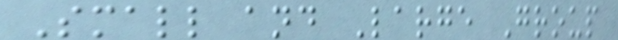Small and Large Group
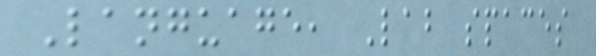Language, Lab spaces
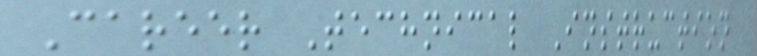Career Technical Instruction
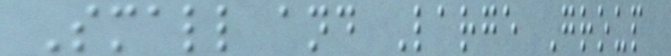Small and Large Group
